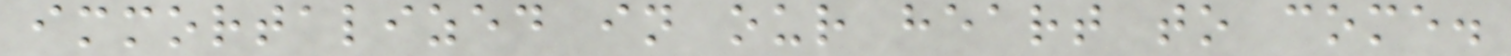immortalized in our heart to come.
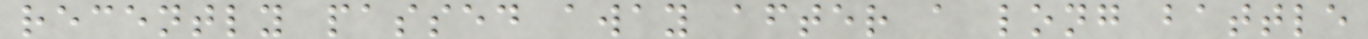recently passed away after a long battle
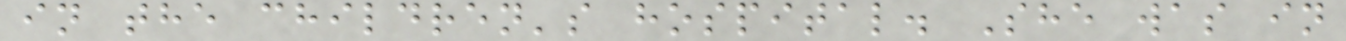in the children's hospital. She was in
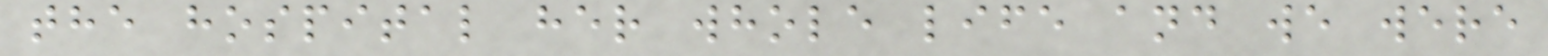the hospital her whole life and we were
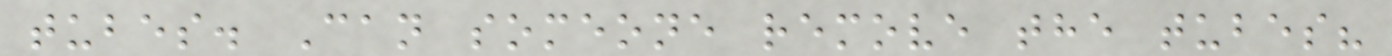tubes. Can someone remove the tubes?
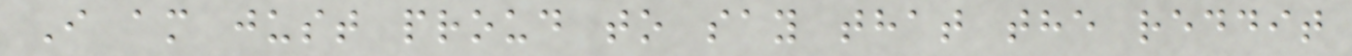I am just proud to say that the reddit
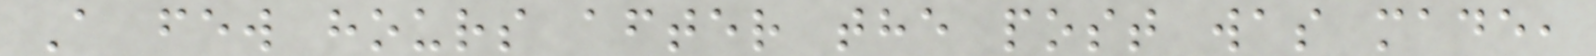A few hours after the post was made,
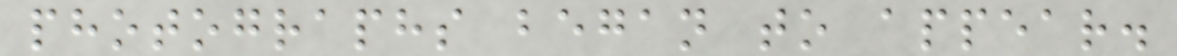photographs began to appear.
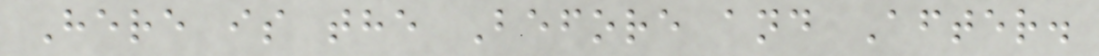Here is the Before and After.
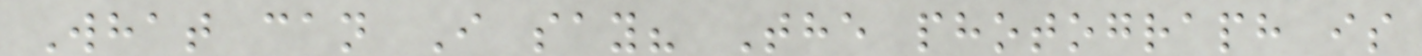What can I say? The photograph is
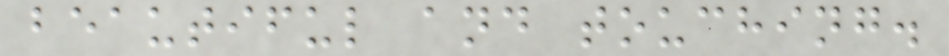beautiful and touching.
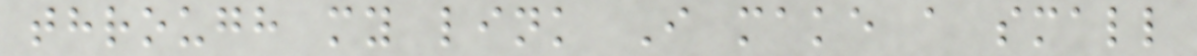through my link I make a small
